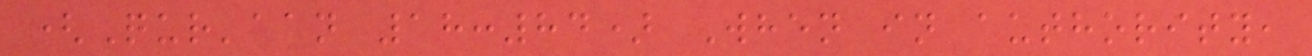(Qur'aan 18:84) When in authority,
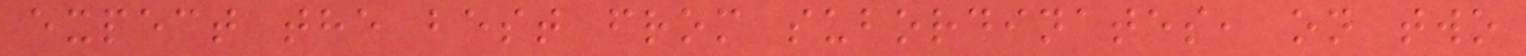expect the best from subordinates, on two
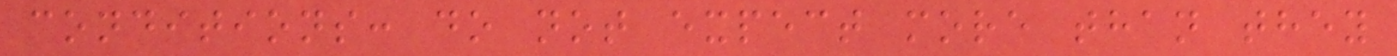conditions: do not expect more than they
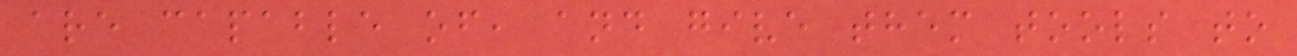are capable of, and give them tools to
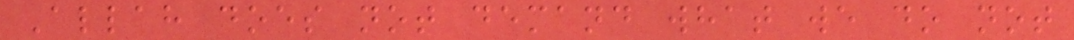Allah does not demand what we do not
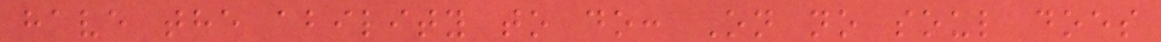have the ability to do: On no soul does
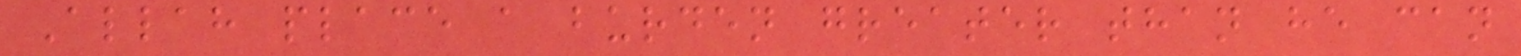Allah place a burden greater than he can
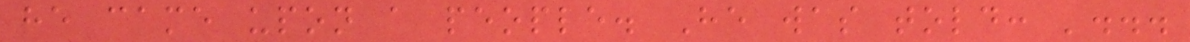he came upon a people. He was told: '...
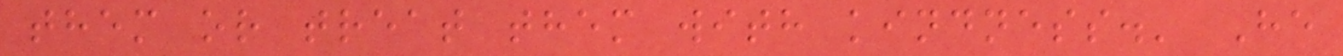them or treat them with kindness.' He
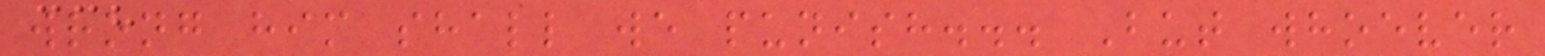wrong him shall we punish... But whoever
